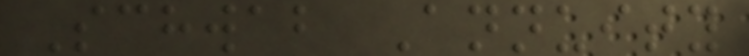Schwab Annuity
